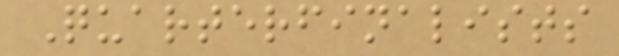Quarterfinalists
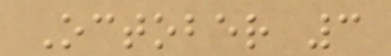October 3
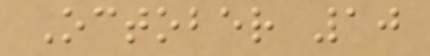October 10
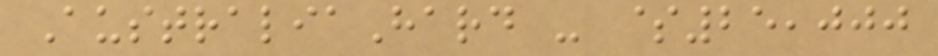AustraliaHard - $25,000
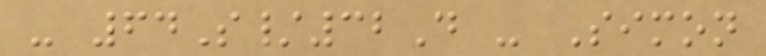- 64S/32D - Simon
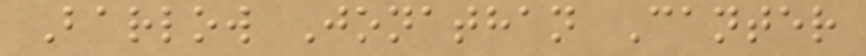Barlow Jonathan Canter
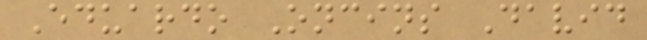Eduardo Oncins David
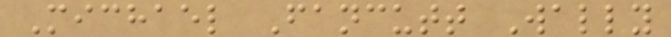Michael Fancutt Wally
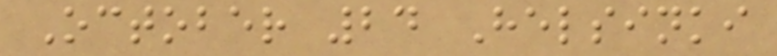October 24 Helsinki
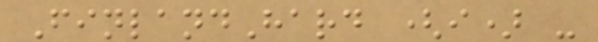FinlandHard (i) -
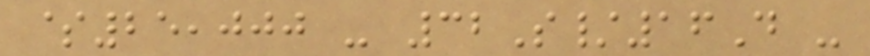$25,000 - 32S/16D -
